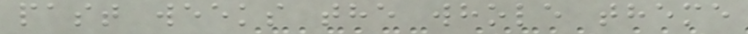past weeks the whole theme
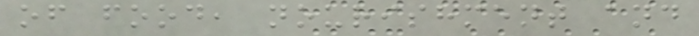of food, nourishment and
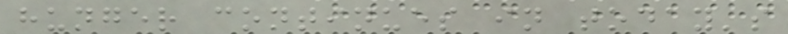hunger continues in today's
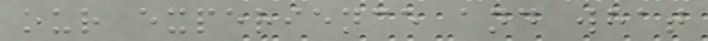our experience and what
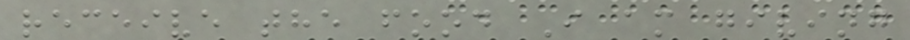receive the food I am giving
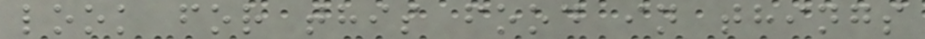look for this food in things
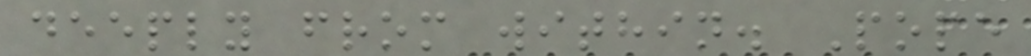deeply from within. Pope
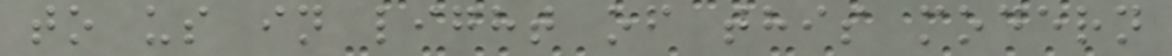to us in light of this modern
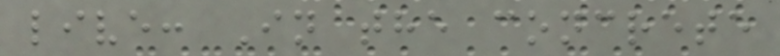live: In the concrete
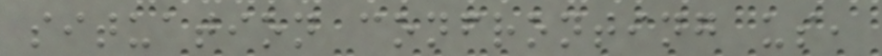situation confronting us,
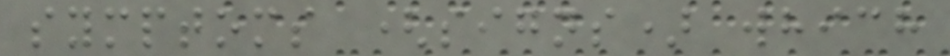symptoms (signs) which
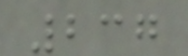237
